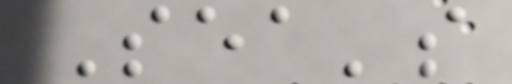Sea's
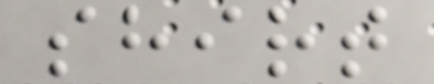shirt
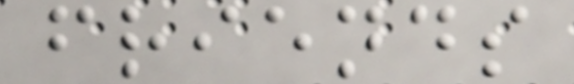friends
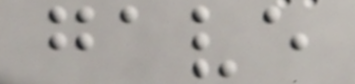gave
